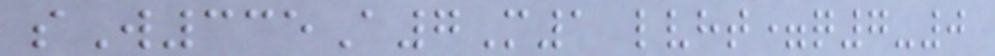sW335A7M1 lvht=q7-0
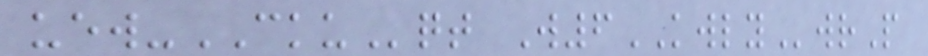uew-CKUqt W6KWLYwrP
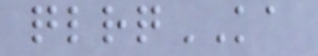qlrqKA
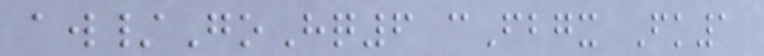aw/GoHq6 cFbgx Fk1
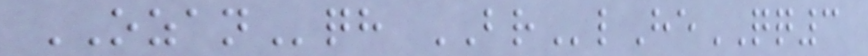OZANqh BRlHeQQ3
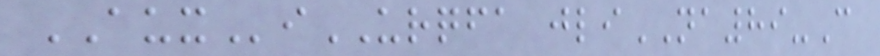AUXiURQFA jliNA89-C
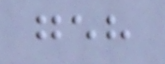geh
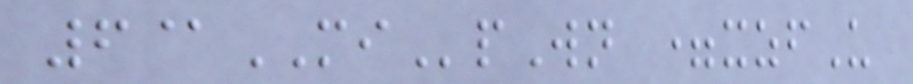6@MIpWn =xzfU
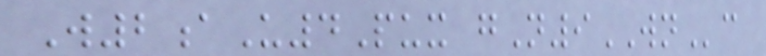W2aU4Pux gN9WNc
